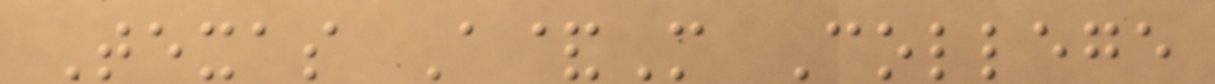Texas A&M College
